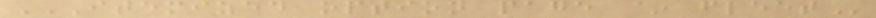ITEMIZED OPTION PAGE ~ FLEET
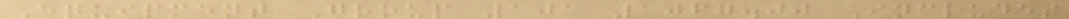Equipment Group 101 1067.00 Includes
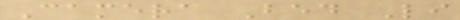Camera Bed Li
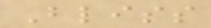Bliss
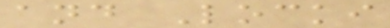and Locki
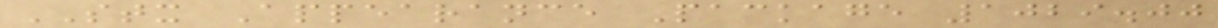STX Appearance Package 1029.00
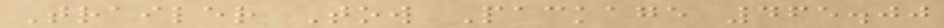Trailer Tow Package 465.00
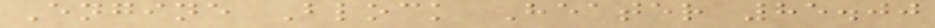Engine Block Heater 85.00
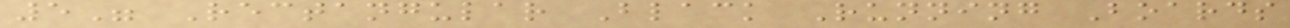5" Rectangular Black Running Boards
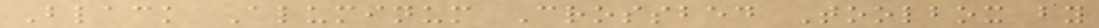Black Aluminum Crossbed Toolbox by
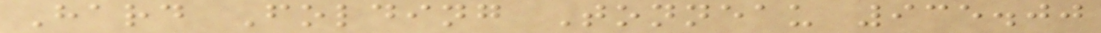Hard Folding Tonneau 935.00
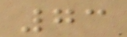73
